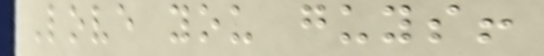Love you guys!
